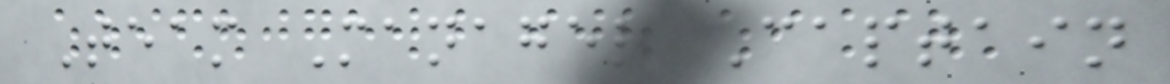Team Manager Captain
